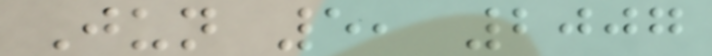Jun 5, 2007
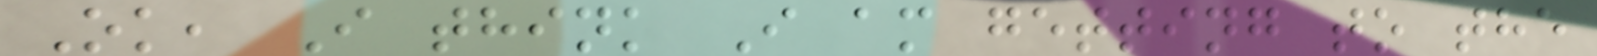Ok, I think I am getting to the
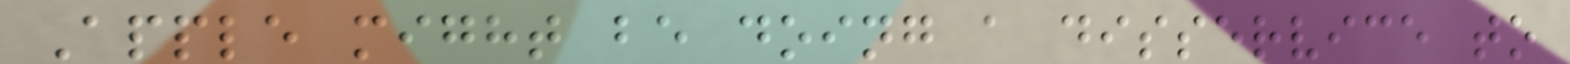Apple might be doing a disservice to
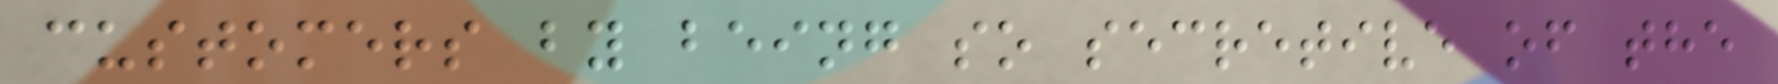customers by being so secretive of the
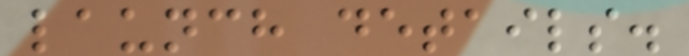launch details.
